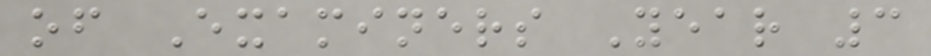of Examiners Year 3
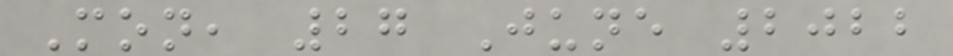Mon, 27 June 2022
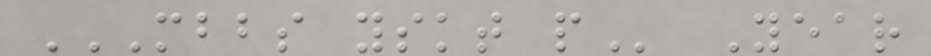MBBS YSKT P Year
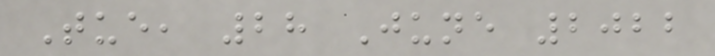Tue, 28 June 2022
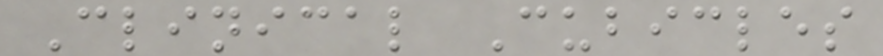Clinical Cubicles
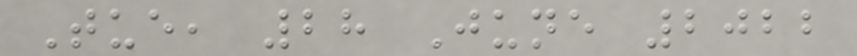Tue, 28 June 2022
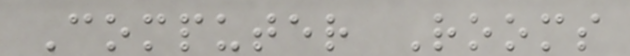Computer Rooms
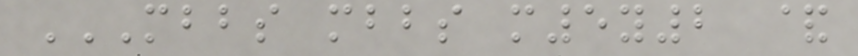MBBS MBBS M5Y2 &
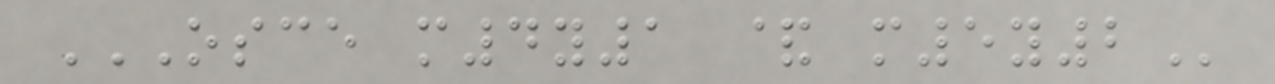OSCE M4Y1 & M5Y2
